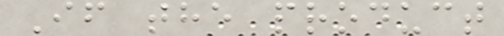If the product
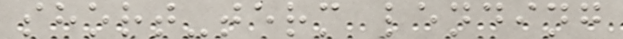short-term lending
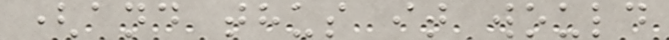(and thus it would
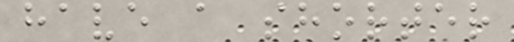have a shorter
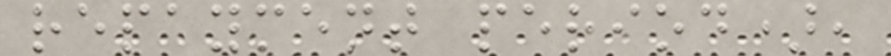repayment period),
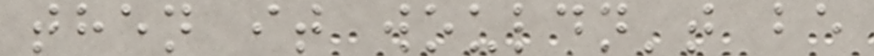then it wouldn't be
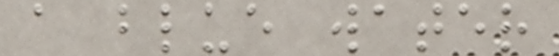a blue water
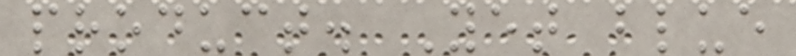product. Yet blue
